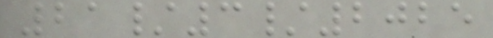21/3/2025
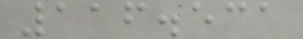116.531
